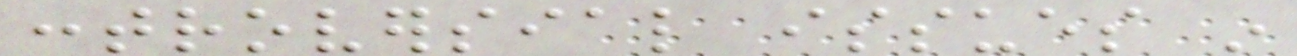controversial issues in
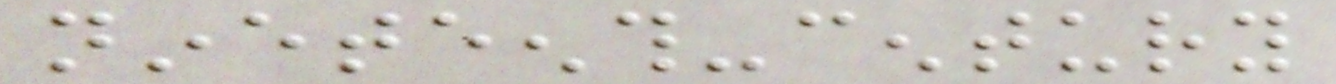nineteenth-century
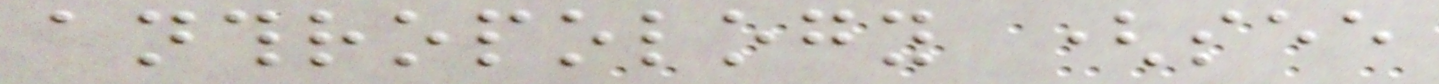anthropology (see
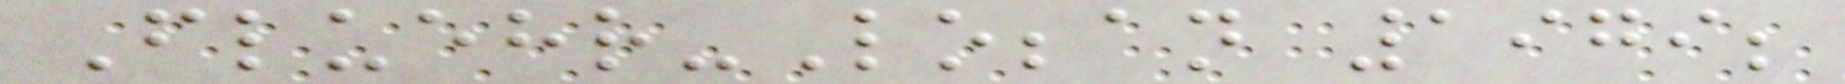Fluehr-Lobban 1979;
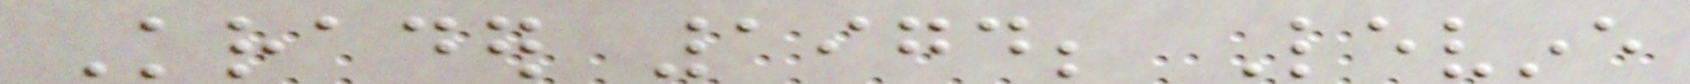Krader 1974; Levine
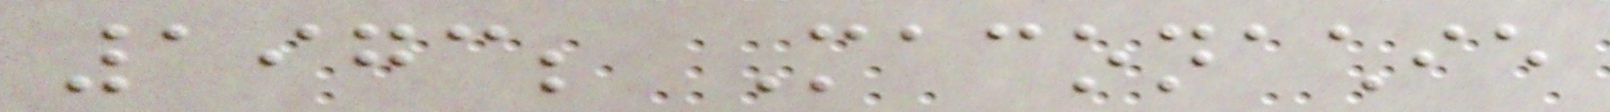1973; Maconachie
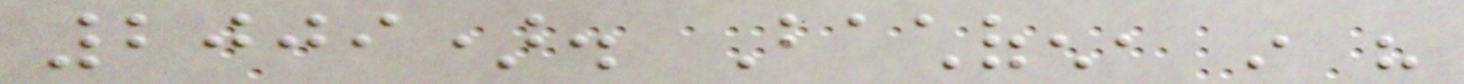2009). Bachofen, in his
